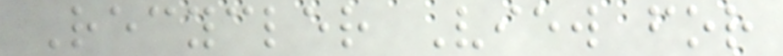Recycler View for
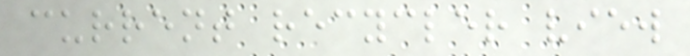current recycler view
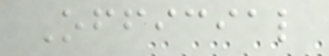Official
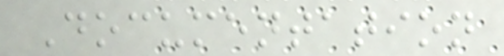Documentation
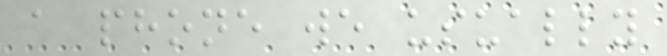a phone we usually
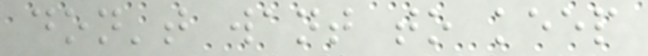don't want to keep
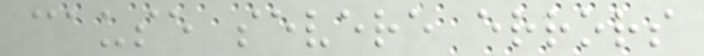cause severe errors
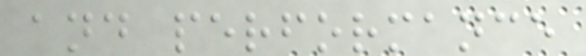and performance
